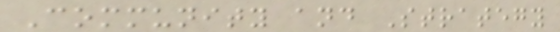Community and Strategy
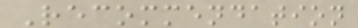Recommendation
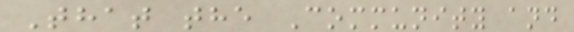That the Community and
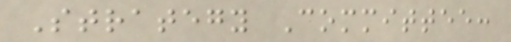Strategy Committee:
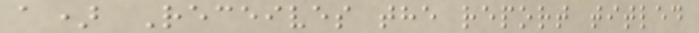a) Receives the report titled
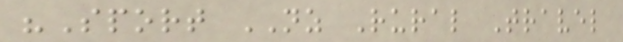"Sport NZ Rural Travel
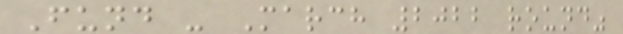Fund - March 2022 round"
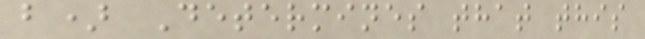b) Determines that this
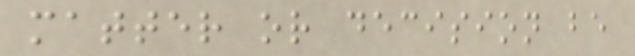matter or decision be
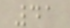41
